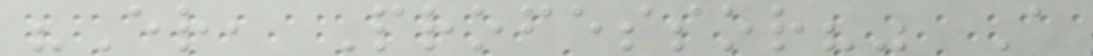"Er, Professor?" A
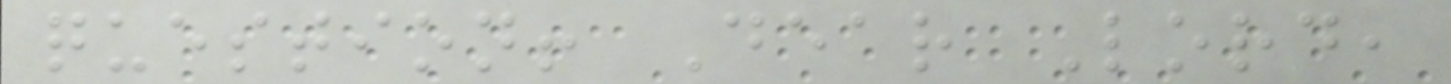question! Dear Lord,
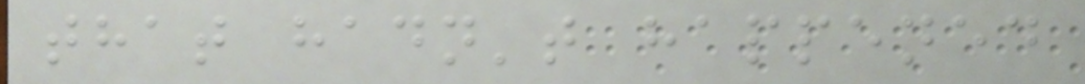that hadn't happened
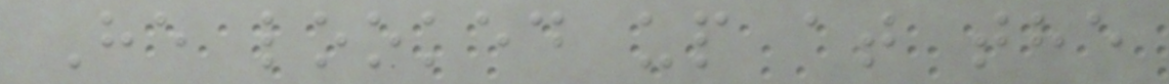He looked up at the
